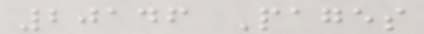20146 Pages
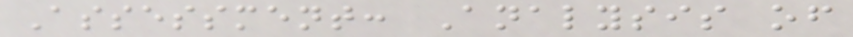Assessment: Analysis of
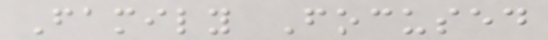Family Focused
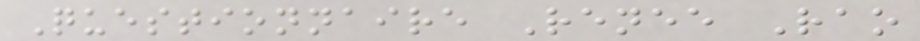Questionnaire Renee Rao
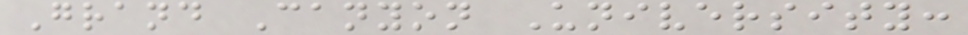Grand Canyon University:
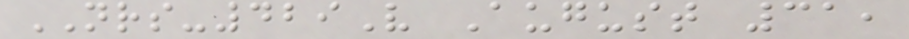NRS-429V August 31,
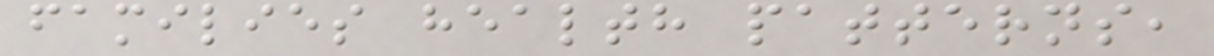families health patterns,
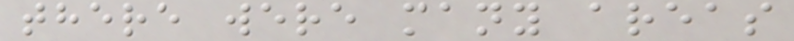there were many areas
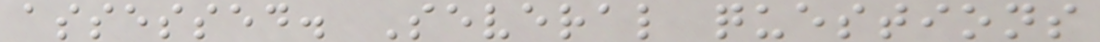assessed. Several questions
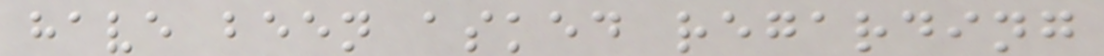have been asked regarding
